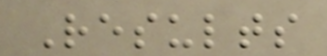Results
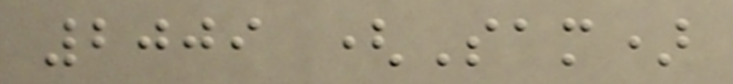2009 (Sam)
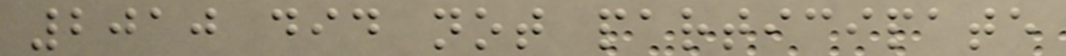2010 did not participate
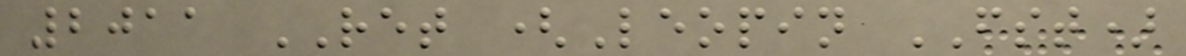2011 RET (Leopin FST)
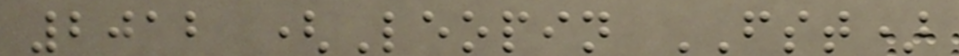2012 (Leopin FST)
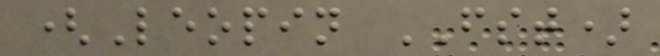(Leopin FST)
